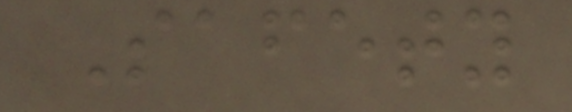Safety
